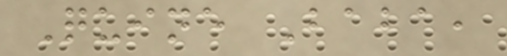Quine Baba,
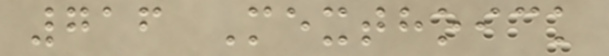716 Mexthoick
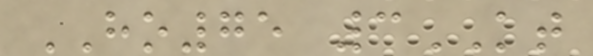HO75 3KT
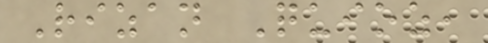Rizan Quioz,
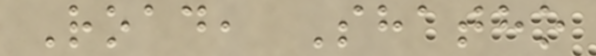Road, Shatho
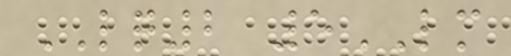LQ2 5LM
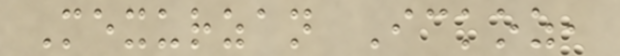Mexurzan Ickoz,
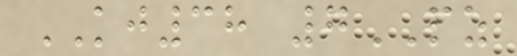KJ38 7PZ
